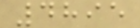4895
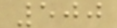500
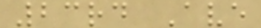23rd Ave
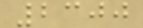2300
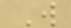W
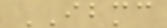IBMC
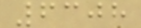6308
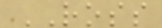ROSS
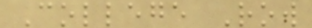College Row
